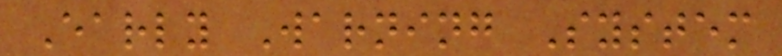Early Warning System
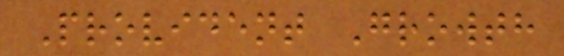Provident Growth
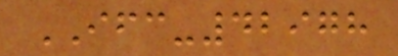IFC-42978
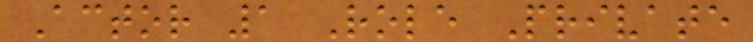Actor 1 Role Private
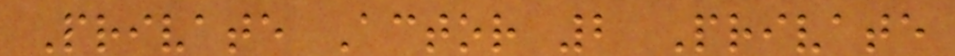Private Actor 2 Private
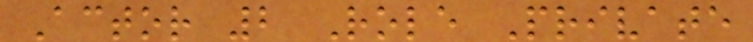Actor 2 Role Private
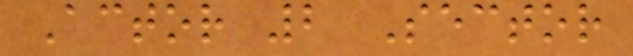Actor 2 Sector
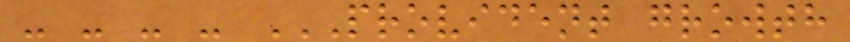- - - - PROVIDENT GROWTH
